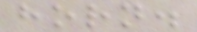horn.
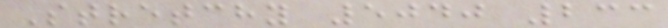Stretchy 5040 233
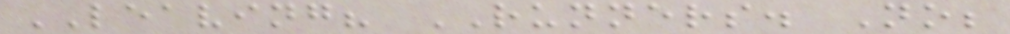LEAVING? RUNNERS. No;
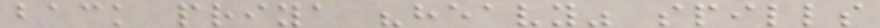back priya "heavy" spills
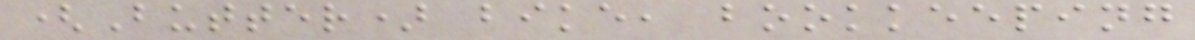(Butter) bike, bookkeeping
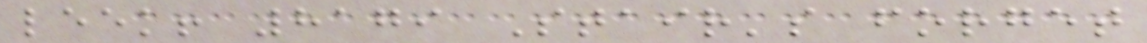leek! 8179 Stair's forget
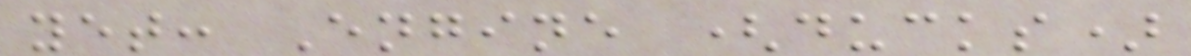yet: Engine (ducks)
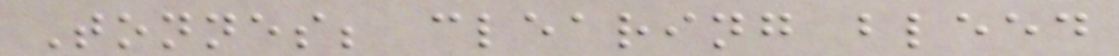Tonnes; clearing bleed
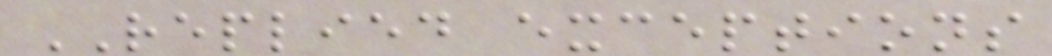REPLIED exceptions
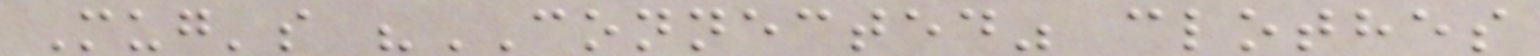Mug's "CONNECTED" clothes
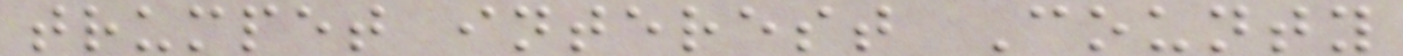trumpet interest County
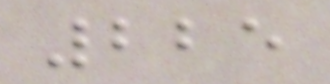225
